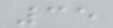35
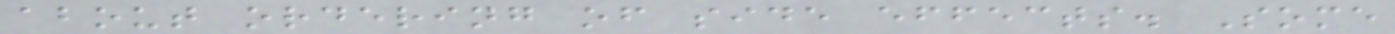about ordering of side effects. Some
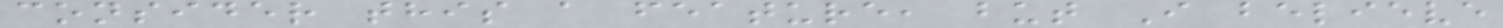consider this a feature, but I believe
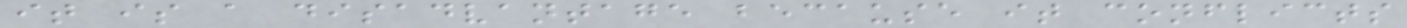it is a disadvantage because it conflicts
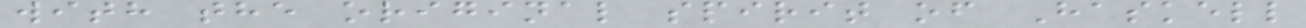with the original spirit of Haskell
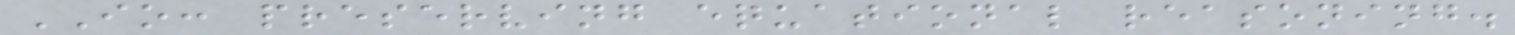IO: preserving equational reasoning.
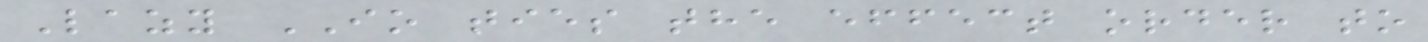Lazy IO ties the effect order to
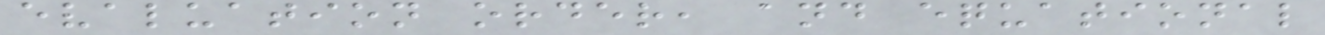evaluation order, and equational
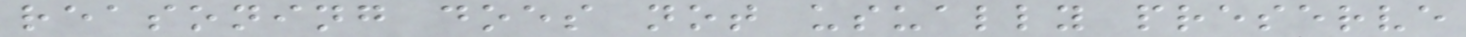reasoning does not usually preserve
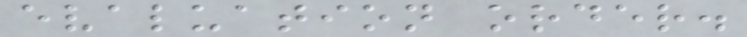evaluation order.
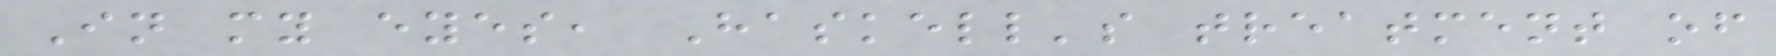In my eyes, Haskell's treatment of
